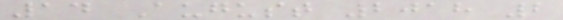14 August 2018 2
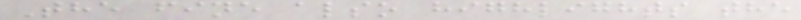The fine also highlights the
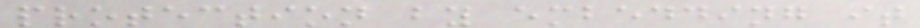protection by embedding it
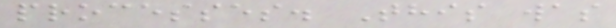processes. This was
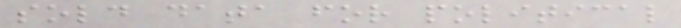sold data for political
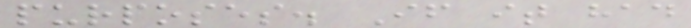purposes. If it had
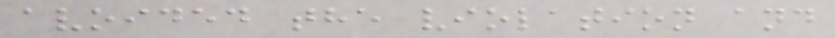avoided the violation and
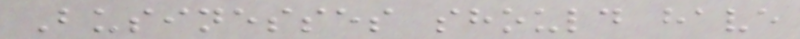Businesses should have
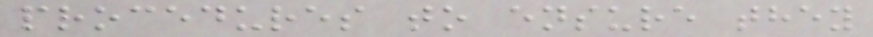procedures to ensure they
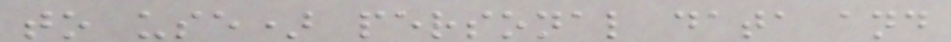to use) personal data and
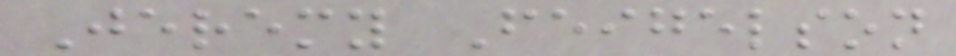Jeremy Feigelson
